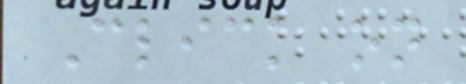Click on
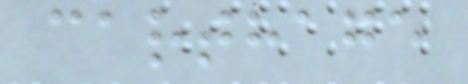carthage
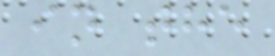in the
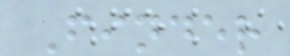Finder
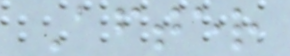After
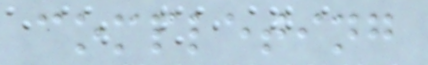completing
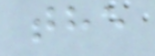the
